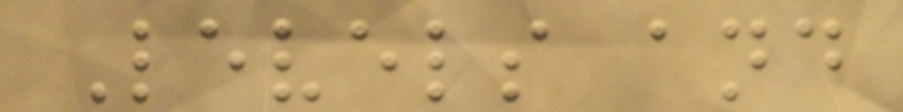Levels and
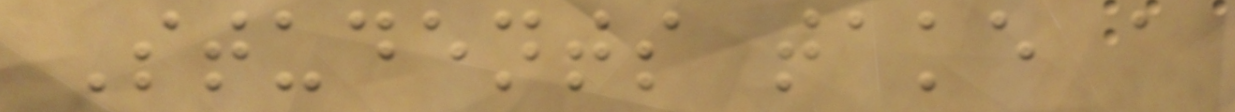Students take a
